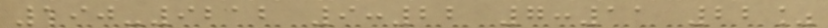190-9212 9:22 7:11 22%
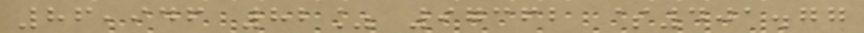86,946 82% 97362 $401.77
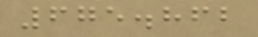675.862
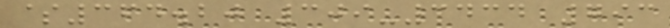$364.20 309-3434 793
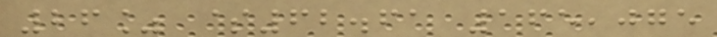26% $62.61 165,075
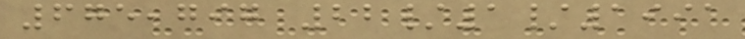675,797 22/1/1991
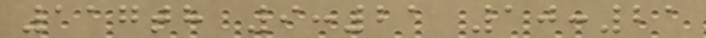117th 9:21 10:21
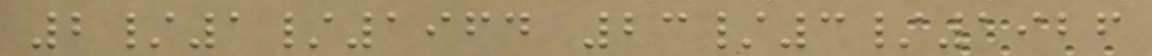2/1/1964 23/3/1926
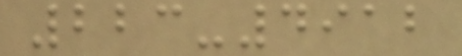223-4912
